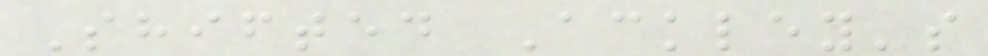Shifted Ackley's
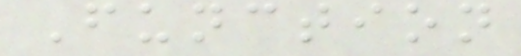Function
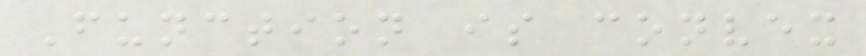Function is convex
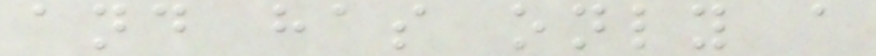and has only a
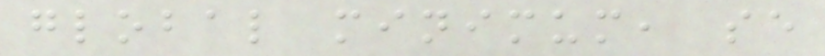global minimum, se
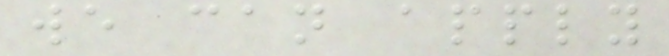we can apply
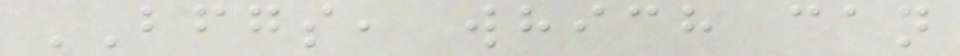BFGS, which can
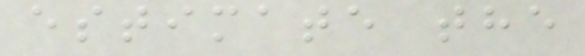estimate the
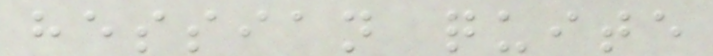hessian quite
